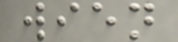wien
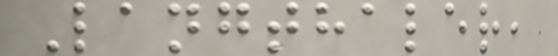Langthaler,
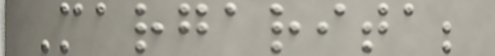Margarita;
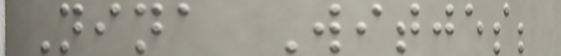Nina Witjes;
